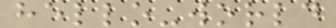hello-world
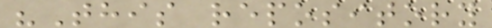"This repository
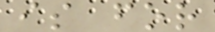is for
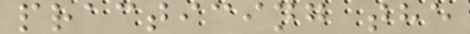practicing the
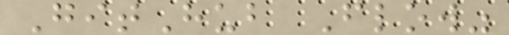GitHub Flow"
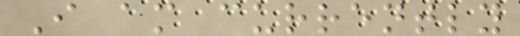I am currently
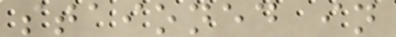staioned in
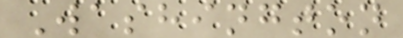Washington
